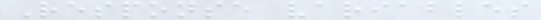Response variables
